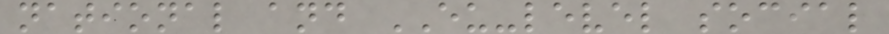national and EU-level social
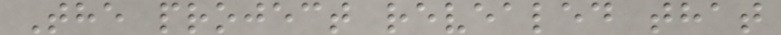The project revealed that
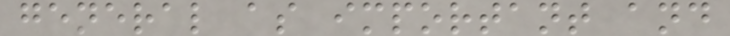general as important and
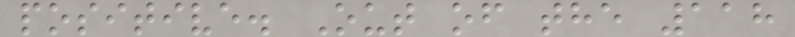positive. Out of the 118
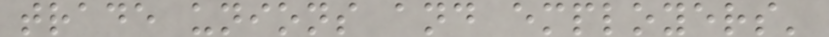trade unions and employers'
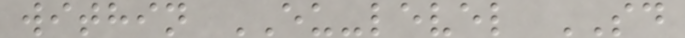within EU-level SD
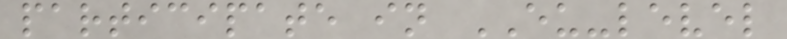participate in EU-level
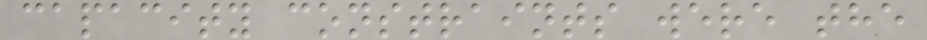capacity constraints were the
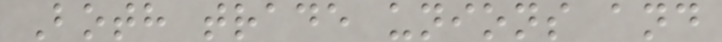Both trade unions and
